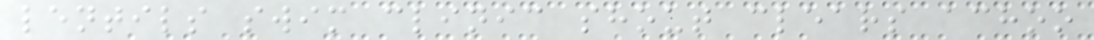lentils swim clinic shout clears achoo
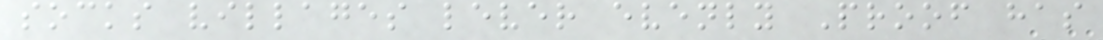socks villages lever evenly Proof has
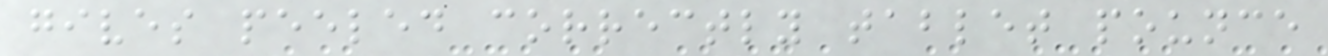gives peeled correctly tablet pounce
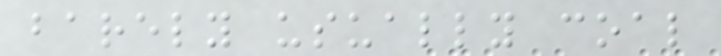barely usually coal
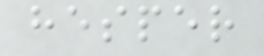hesper
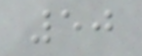50
